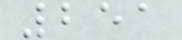251
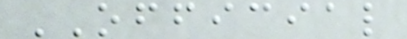OFFICIAL
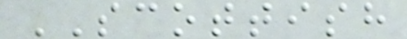SCOTTISH
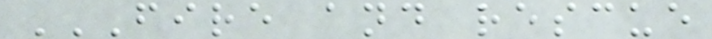FIRE AND RESCUE
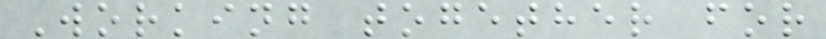Working together for
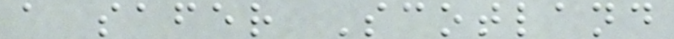a safer Scotland
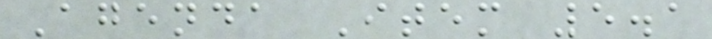Agenda Item 5.1
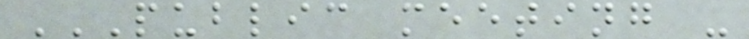PUBLIC MEETING -
